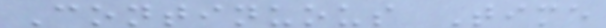Continuous Time
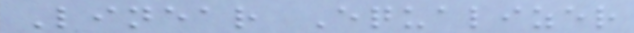Linear Equalizer
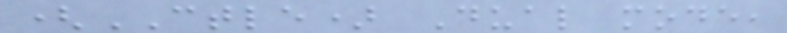(CTLE) Dual mode,
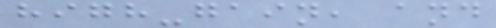high-gain, and
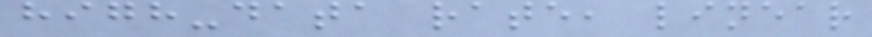high-data rate, linear
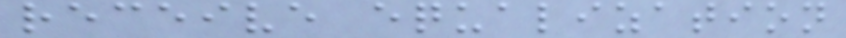receive equalization
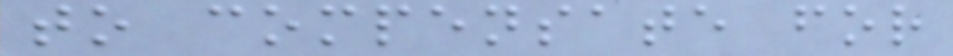to compensate for
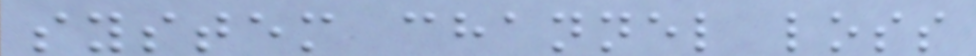system channel loss
